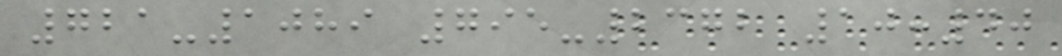721-1089 795-2372 10:40
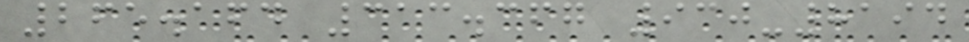265.164 313.367 930-8194
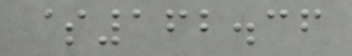$162.36
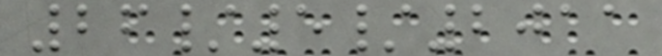26/5/2011
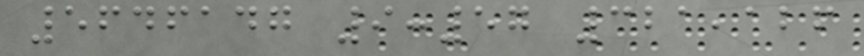5646147 9:57 321,126
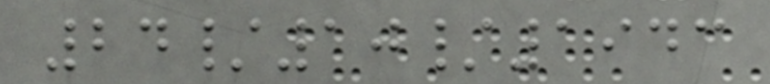24/10/1943
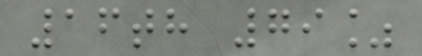16th 79%
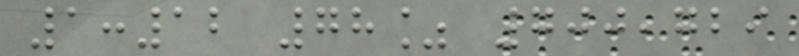1:12 78% 700,729
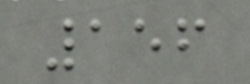156
